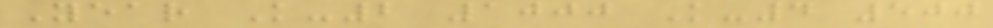Year K-2 1000 K-4 500
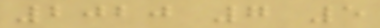2020 7 5
